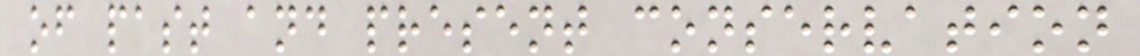of past and present conservation
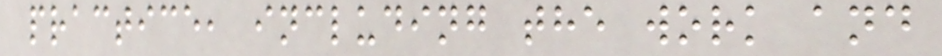practice, including the work and
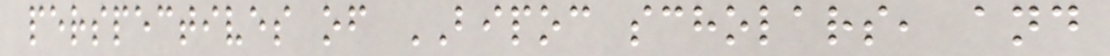perspectives of BIPOC scholars, and
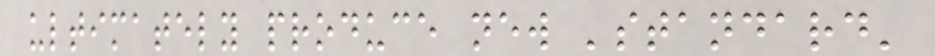ultimately produce new 'standard'
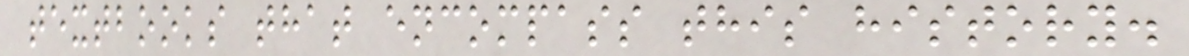textbooks that encompass this history.
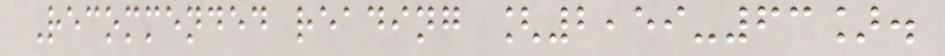Recommended reading [2,59-63].
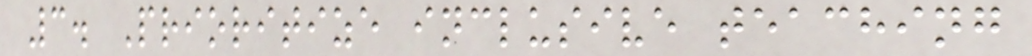3. Prioritize inclusive teaching
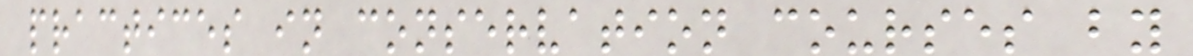practices in conservation courses by
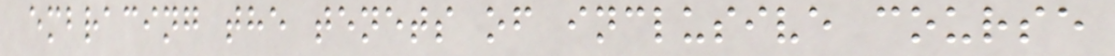embracing the tenets of inclusive course
